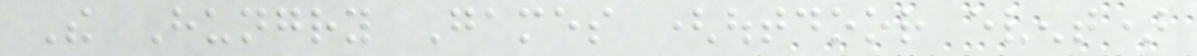The Hungry Games (outdoor event)
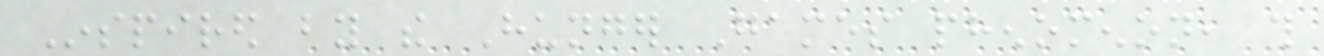Inspired by the Hunger Games phenomenon, this
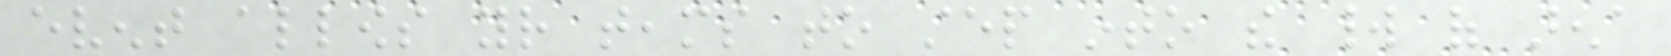event allows your teams to step into the world of arena
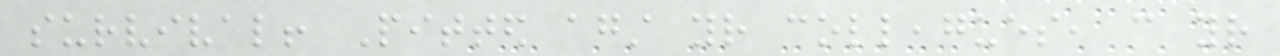survival! Pitted against your colleagues, can your
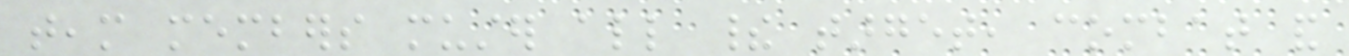team members muster all their target, combat and
